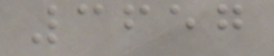3657
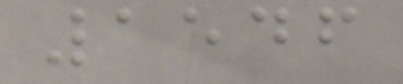1546
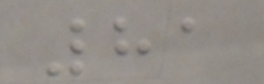81
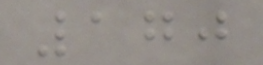170
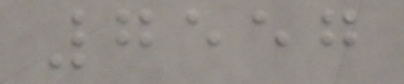7557
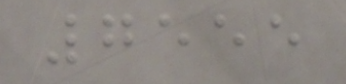7555
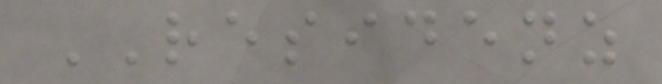RESIDENZ
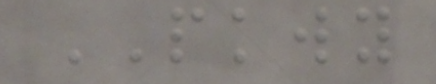PKWY
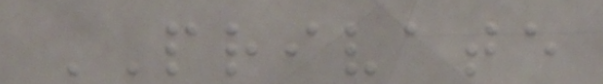PRIVATE
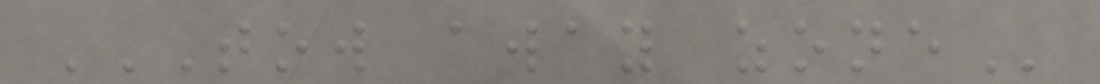TOW AWAY ZONE
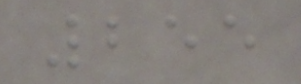255
